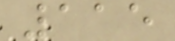115
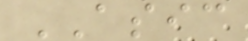ASIC
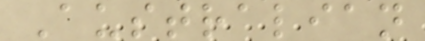Australian
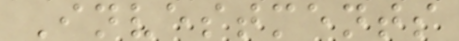Investments
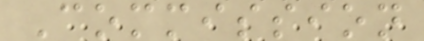Commission
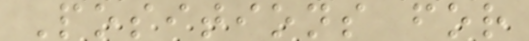Positions for
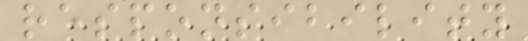responsibility
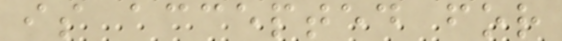is accepted for
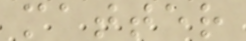matter
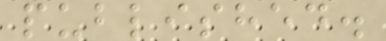published.
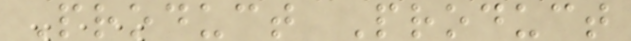Product Product
